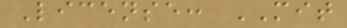License: MIT
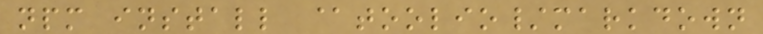npm install @toolio/markdown
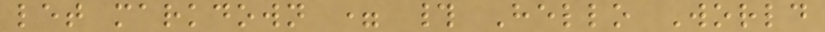let markdown = # Hello World
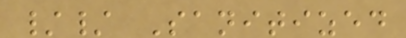// Sanitized
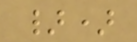})
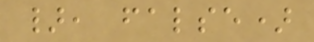}, false)
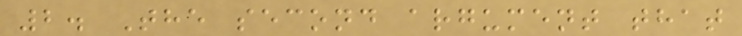2. The second argument that
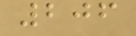206
